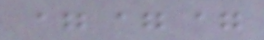===
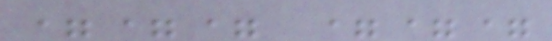=== ===
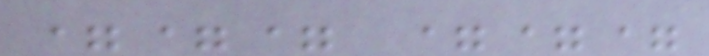=== ===
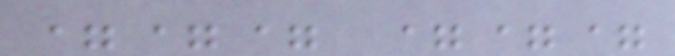=== ===
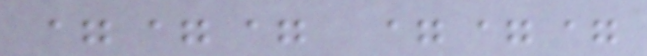=== ===
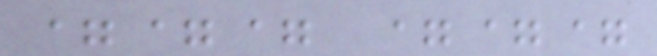=== ===
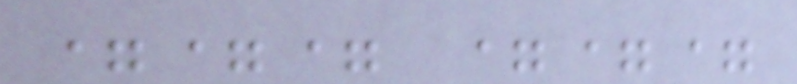=== ===
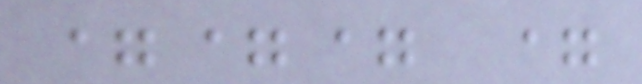=== =
